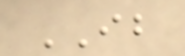IB
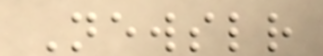Newsletter
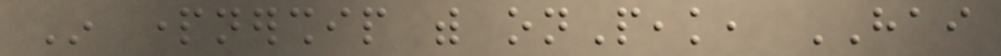In partnership with onPeak, HAI
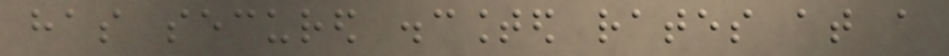has secured discounted rates at a
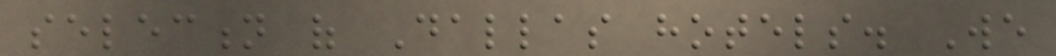selection of Dallas hotels. We
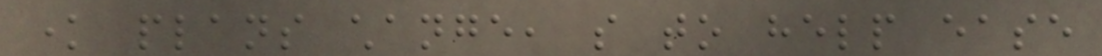know plans change, so to help ease
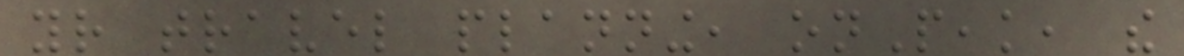your travel planning, onPeak, the
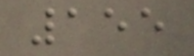155
